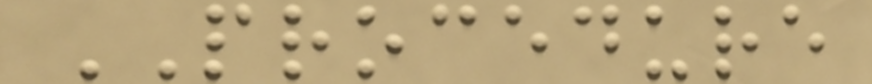PROCEDURE
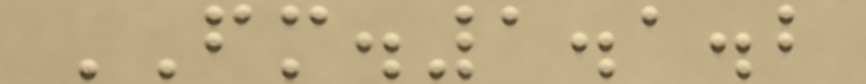FM.1.1.2
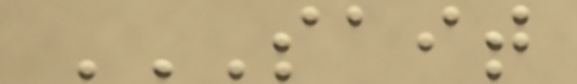SAIT
